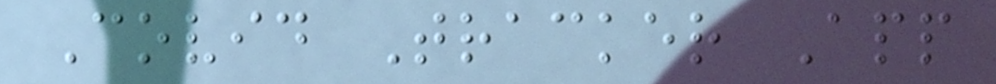Covid Tracker App
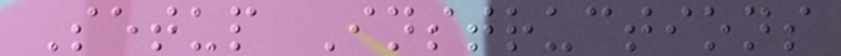Setup Instructions
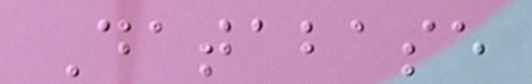Database
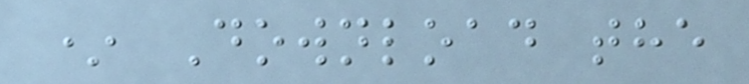* Download the
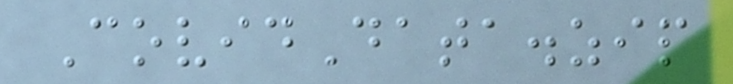CovidData.zip
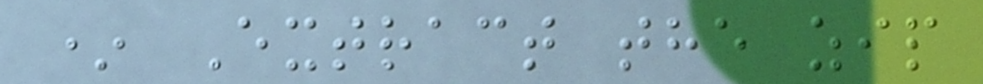* Extract the zip
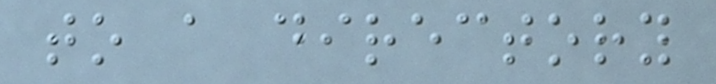to a directory
